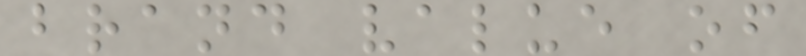brand value of
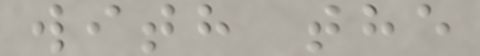with the
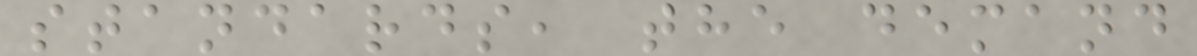standards, the demand
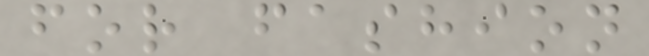for fashion
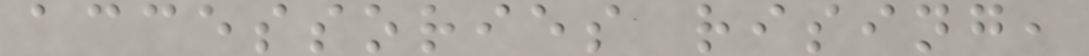accessories rising,
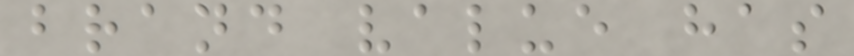brand value has
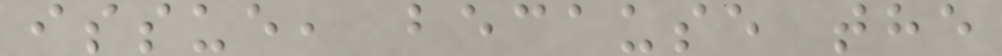issue, because the
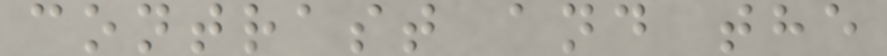contrast and the
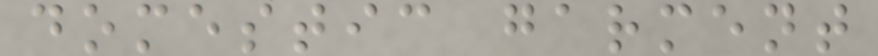domestic garment
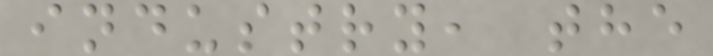industry, the
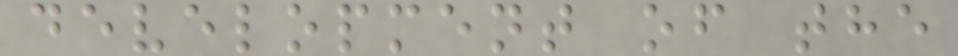development of the
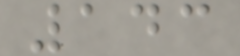143
